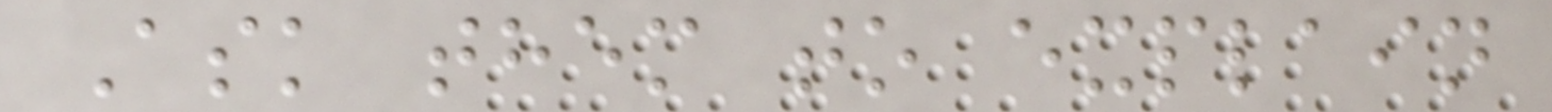Ask them to explain
